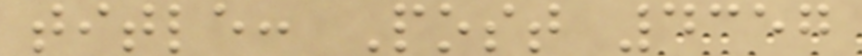title: Post 4357
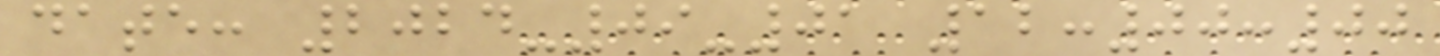date: 2024-09-01 12:00:00
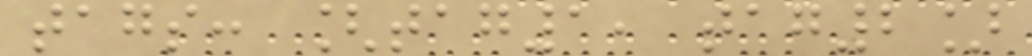tags: [tag1, tag2]
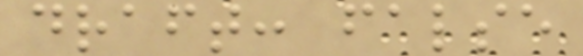draft: false
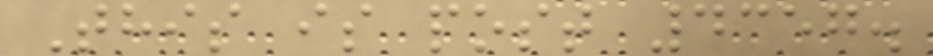This is post 4357.
